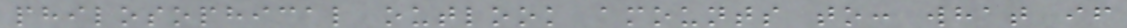philosophical outlook amounts to: what if
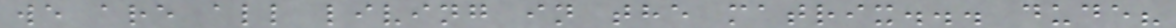we are all living in the matrix... dude?
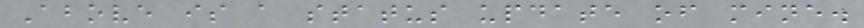Above is a status update of mine.
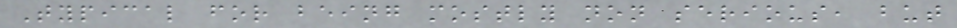Typical for being mostly non serious, but
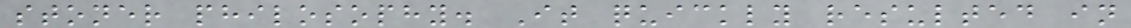stoner philosophy. It quickly resulted in
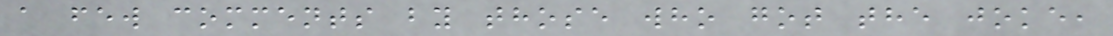a few comments by those who got the joke,
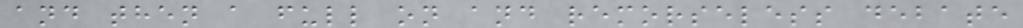and then a full on and remorseless debate
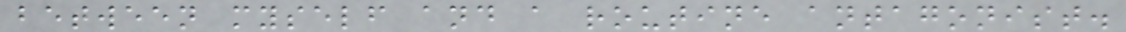between myself and a routine antagonist.
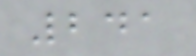241
